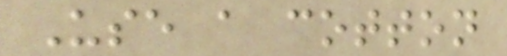Use a cotton
